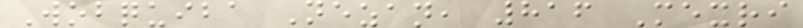Wobquiba Nezan, 816 Mexri
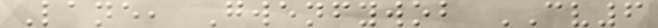Lane, Gwenfywob CV6
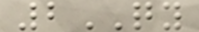2QY
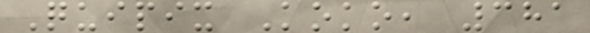Quipix Koko, 381
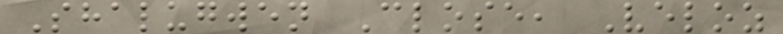Shalugwen Close, Veloz
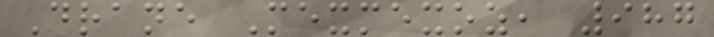Drane Mexmexoz, 987
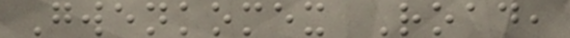Gwenkomex Road,
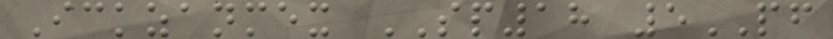Ickzanmex SP18 5PF
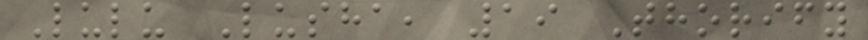Lulu Lusha, 19 Thorify
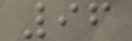96
